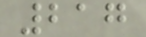217
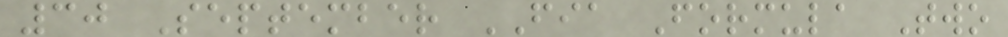30 September FIA Formula Two
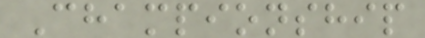Championship
